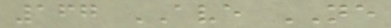167 AVE NE
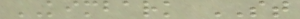KIMBARK ST
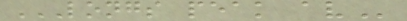LONGS PEAK AV
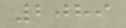2089
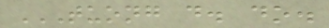TUONG D. DO.
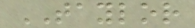TAYLOR
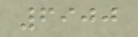6900
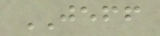JEFF
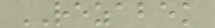REZABEK
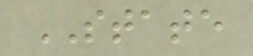STATE
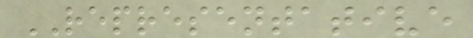REPRESENTATIVE
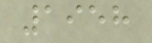1958
